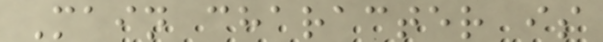Main character is
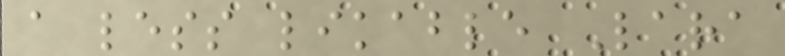a less likable Lara
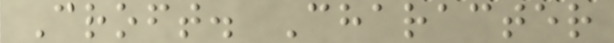Croft. Character
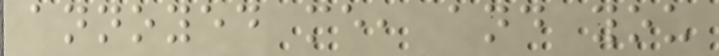annoyed me, and you
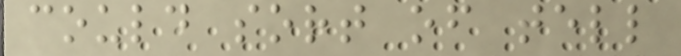could sort of tell
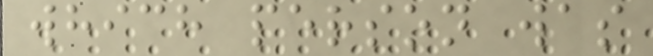which person was
